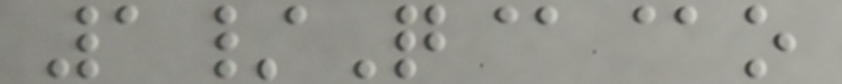1/Q@@o
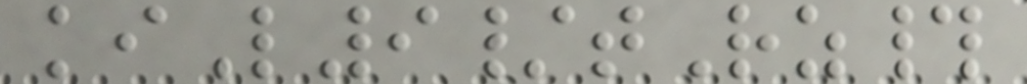kiL9/tRz#
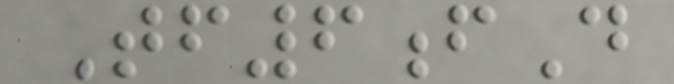Tf6fD
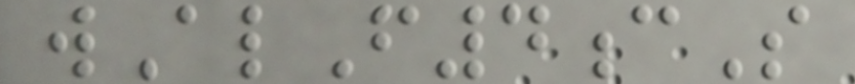wAlF4cS
